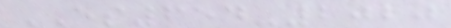ES654-2020
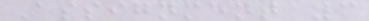Assignment 3
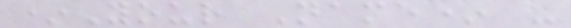*Your Name* -
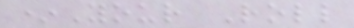*Your Roll
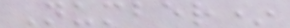Number*
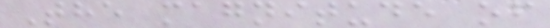The magnitude of
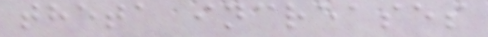theta increases
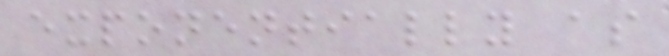exponentially as
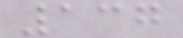137
